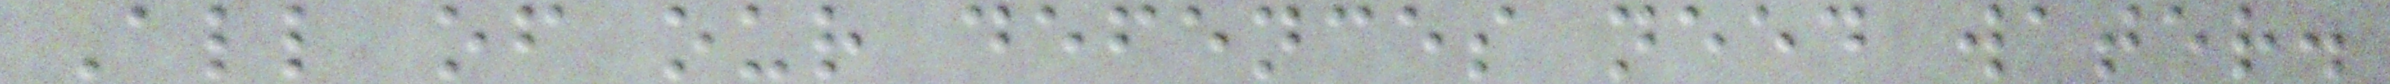All of our defences need water.
